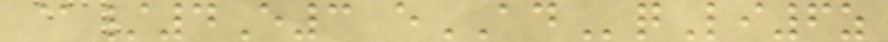@/4E3 eADqLi6z
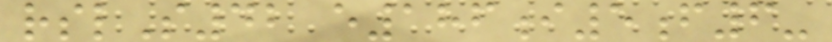rslS42 e186i5f6-
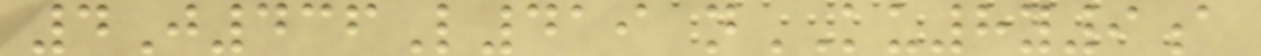4J436L419 nKU8y9a
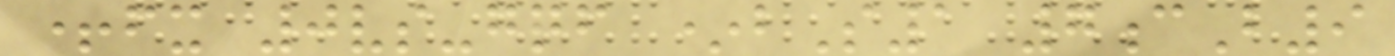+fx 0vs-gqf *bS1 7cB9
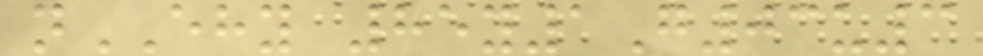nEHY 85y1G03u3
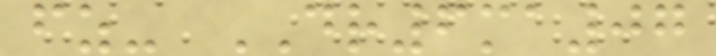fz- DR6ma07
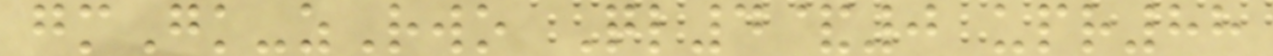gmGk-zRwo Ql4&0 upr88
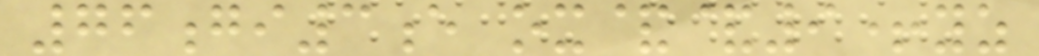76gi3e ox&&9+yz
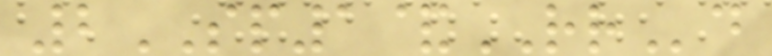2SP1&RRd
